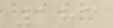183
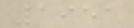1951
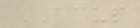ACUP
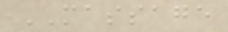MASSAGE
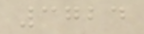3724
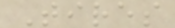Tires
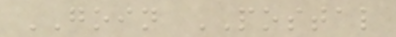GOIN POSTAL
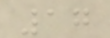17
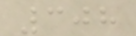308
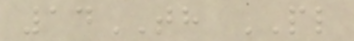14TH PL
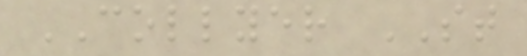COLLYER ST
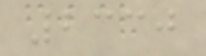2330
